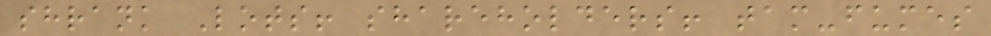shrank Lots! shareholders! tam-fumes
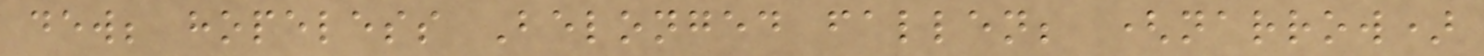dew; hopeless Belonged fallen; (narrow)
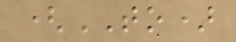(TO)
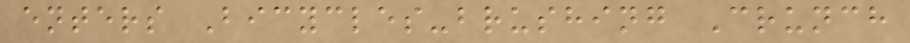enters Bicycles-brushing Crunch
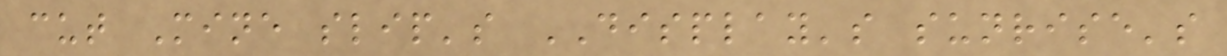cut Mine slip's DISPLAY's sunrise's
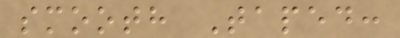smooth Taped:
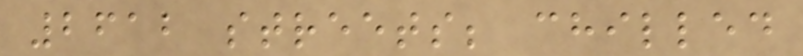2612 streets; chilled
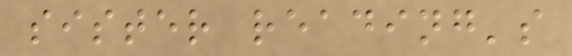sister reading's
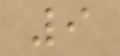9
